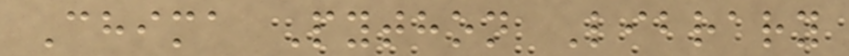Chima Python Library
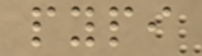pypi
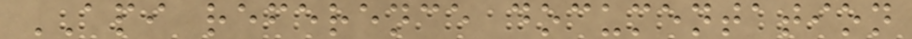API reference documentation
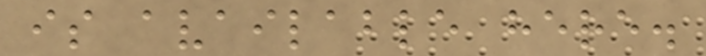is available here.
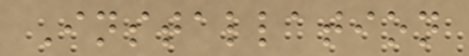Installation
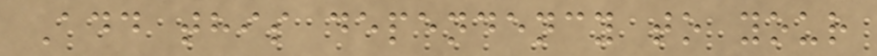Add this dependency to your
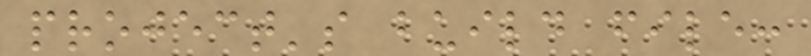project's build file:
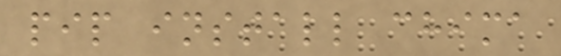pip install chima
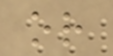or
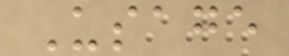Usage
